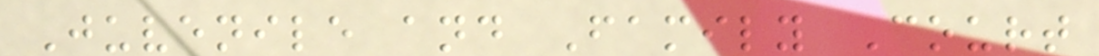Juvenile and Family Court
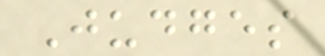Judges
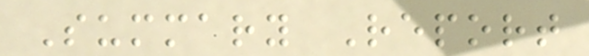Summary Report
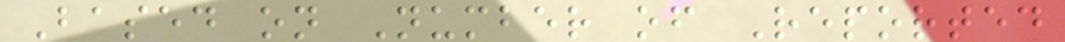Based on Number of Reported
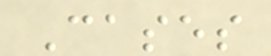Cases
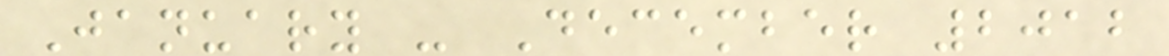January - December 2012
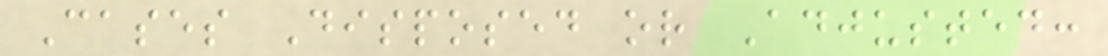Cases Disposed or Adjusted:
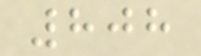808
